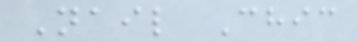Nail Chic
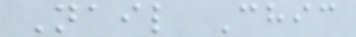Nail Chic
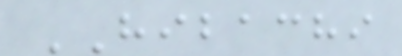HIBACHI
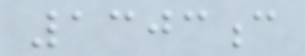1303c
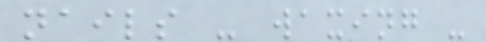nails - waxing -
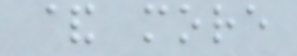& more
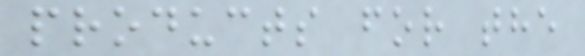products for the
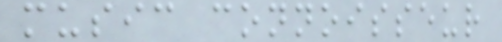music connoisseur
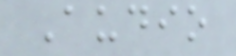Audio
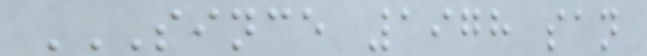SINCE 1978 SAN
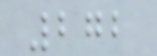272
